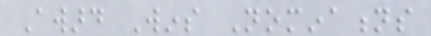Award Wins Nominations
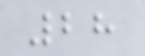28
